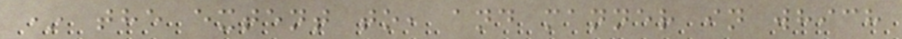* the extent to, and manner in which
